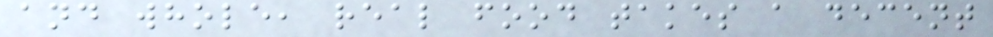and whole, real food takes a decent
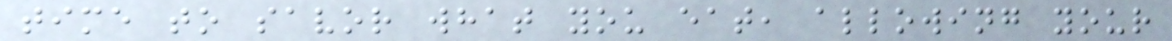time to savor what you eat, allowing your
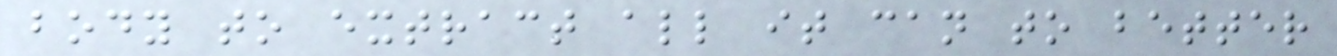body to extract all it can to better
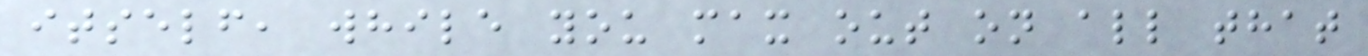itself, while you max out on all that
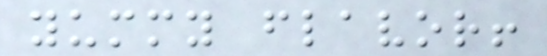yummy flavor!
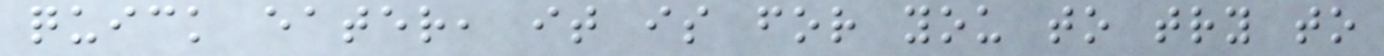quick eater, it is for you to try to
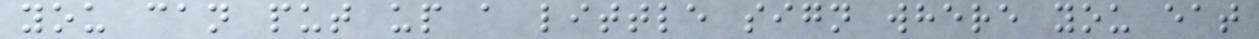you can put up a little sign where you eat
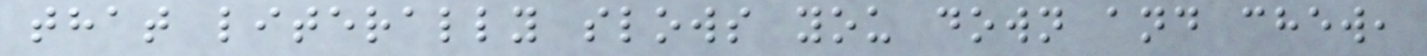that literally slows you down and chew,
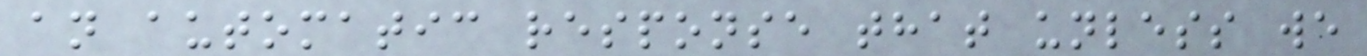an automatic response that unless we
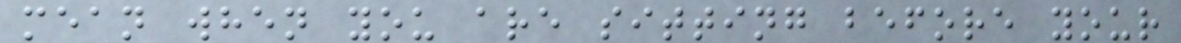mean when you are sitting before your
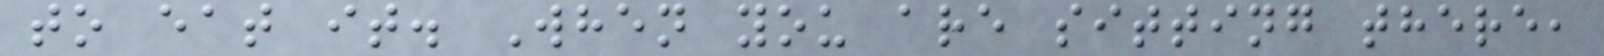to eat it. When you are sitting there,
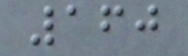160
